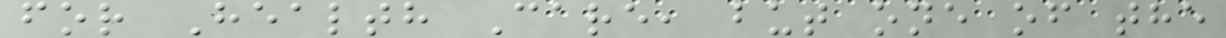for Health Care, but one of the
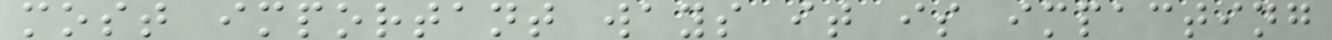most important ways it is impacting
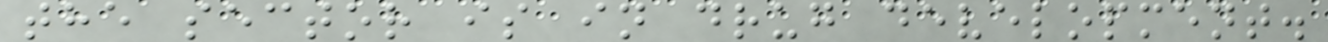the sector is in drug development.
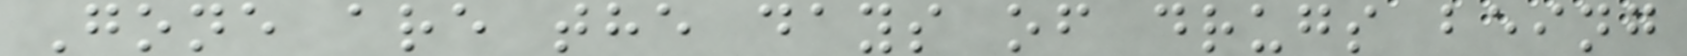Gone are the days of drugs being
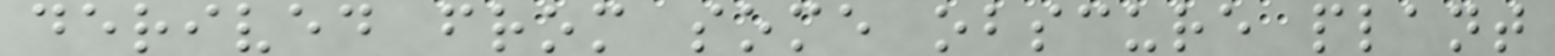derived from some obscure plant
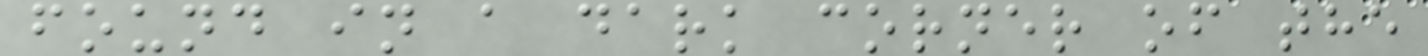found in a dark corner of the
